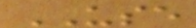USE
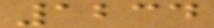1234
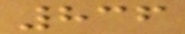836
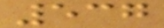537
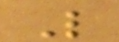L
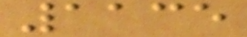1135
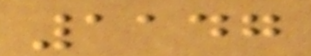1147
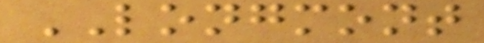LONGMONT
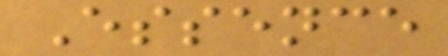Essence
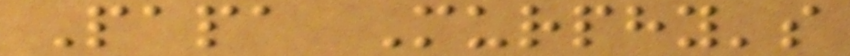Papa Murphy's
